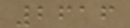2616
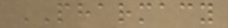PHARMACY
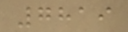7819
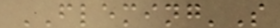FLEMING'S
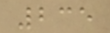235
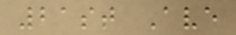21st Ave
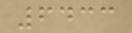6433
